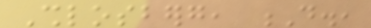Shlosberg, D.,
